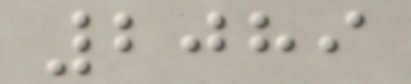2089
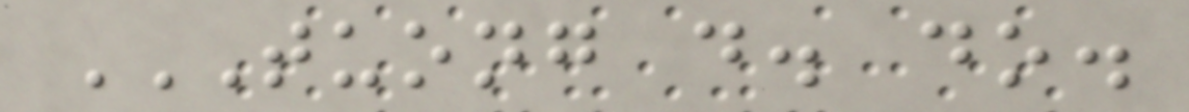TUONG D. DO.
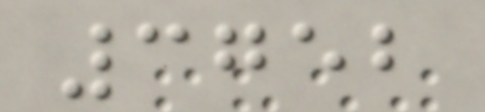3752
